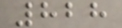828
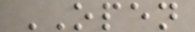OPEN
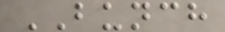BUNCH
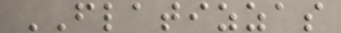FLATIZZAS
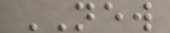NEW
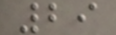29
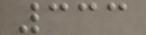333
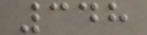348
